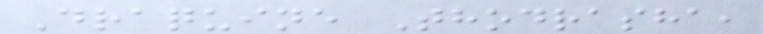Draquine Thodrasha,
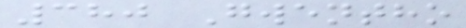380 Gwentho
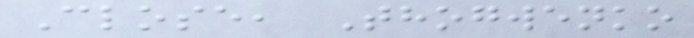Close, Thogwenko
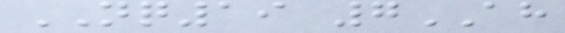NQ19 7AH
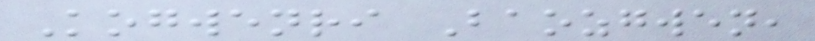Kogwenri Baozgwen,
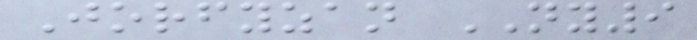Jorfyzan NY9
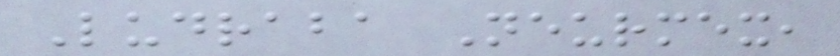Ludraba Neurmex,
